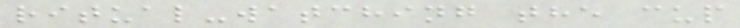ritual-watching the cup
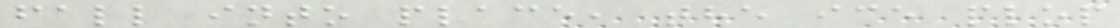fall into place, the ice plop
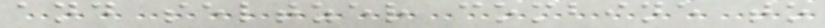and seltzer combine to
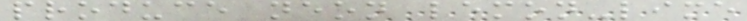produce neon lemon-lime
